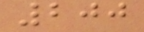200
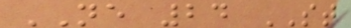NE 24 ST
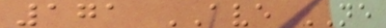171 AVE NE
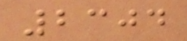2304
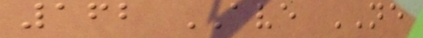162 AVE NE
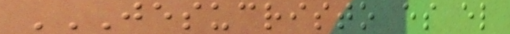JESUCRISTO ES EL
